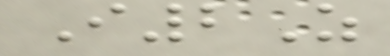I2Z
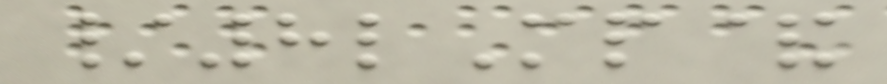/8lMp&
